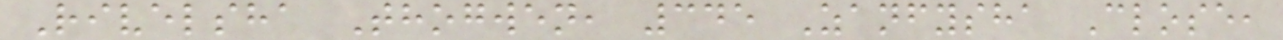Rivelsha Thogwen, 345 Zanfysha Close,
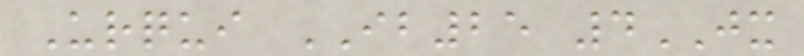Urqui IB25 4JX
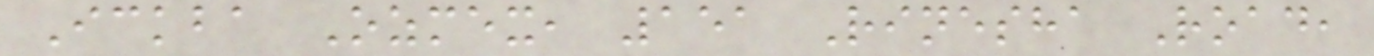Ickba Ozmex, 151 Rinesha Road,
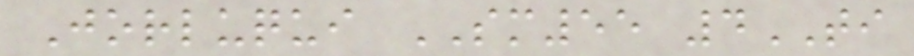Jorluqui SM55 4TI
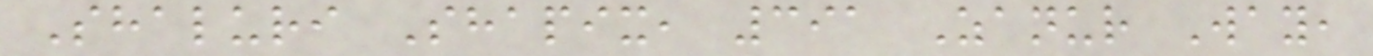Shaluri Shapix, 391 Zanur Way,
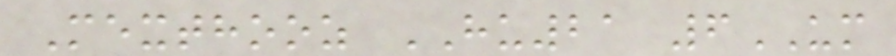Mexthooz HU21 6UM
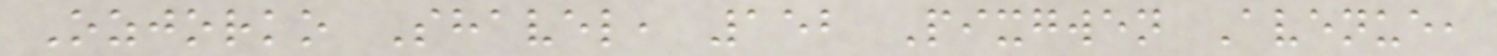Ozjorko Shavel, 152 Pixgwen Avenue,
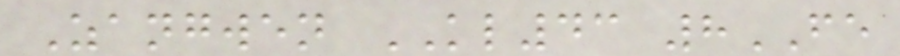Zangwen KL43 8FE
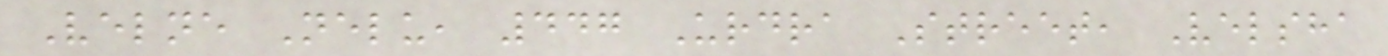Velne Nelu, 447 Urdra Street, Velsha
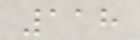118
